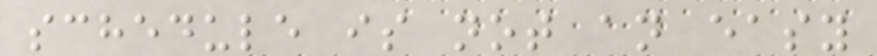schedule is not an easy
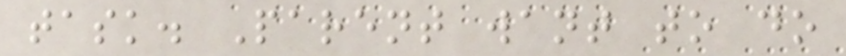task. Parent want to do
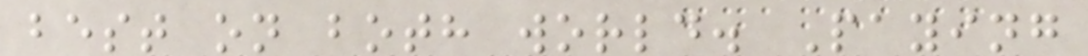best on both world. Paying
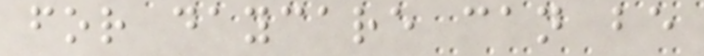for daycare can be
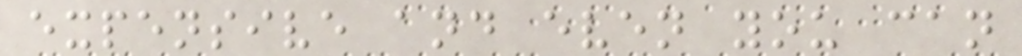expensive and even you can
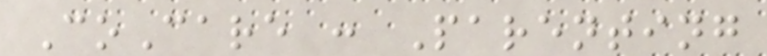CoCare : Parenting
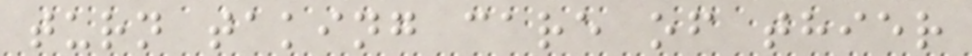turn taking care of thier
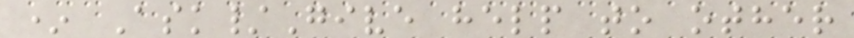* Ask/Give help to other
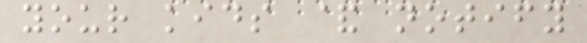your kids & notify
